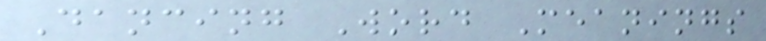Dancing Word Meanings
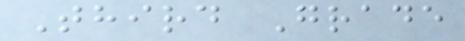Third Grade
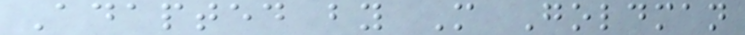Adapted by M Goldman
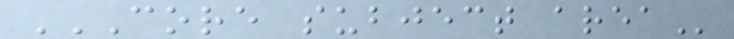CORE SUBJECT AREA
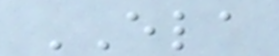ELA
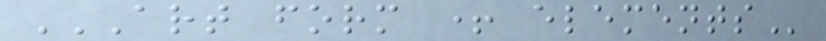ART FORM + ELEMENTS
